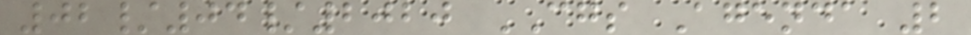02/04/2020 CGS Agenda 2
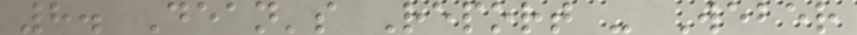8. Dean's Report - Weber
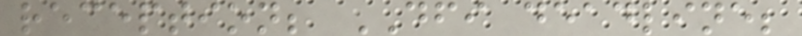reception; DFI deadline;
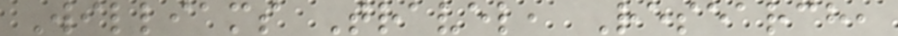Williams Travel, Research,
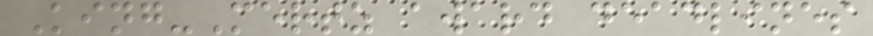King-Mertz award deadlines
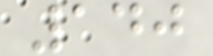140
